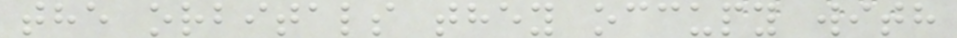the orbitals they occupy with
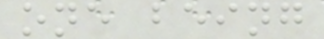one being
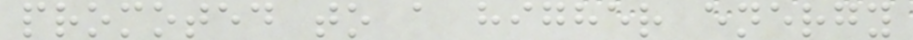promoted to a higher energy
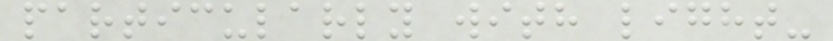particularly with light-
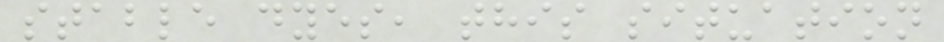stable dyes, this situation
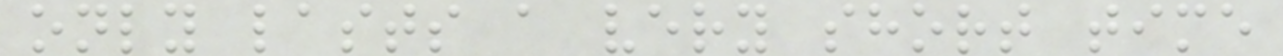only lasts a very short time
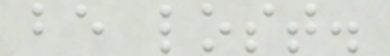be lost.
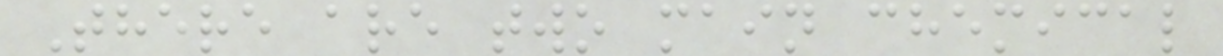There are two main chemical
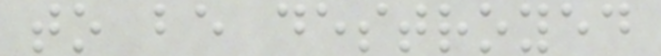to be destroyed
